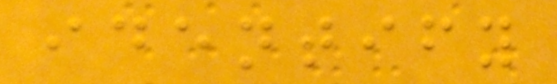identify
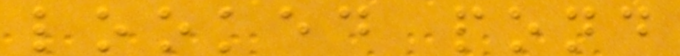looked pond
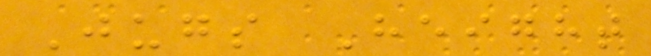Jugs Height
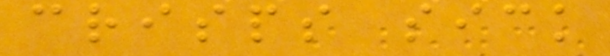crisps sick
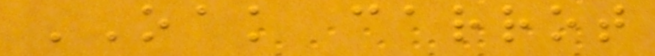OAK carrot
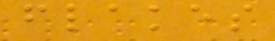flakes
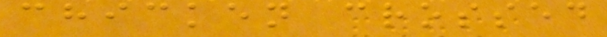chicken crossed
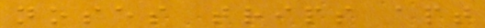noses trips apt
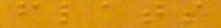flats
